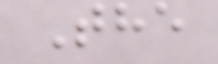The
